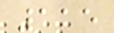115
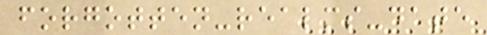forgotten-realms-date
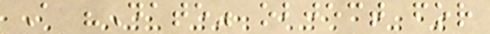A "Date" object for
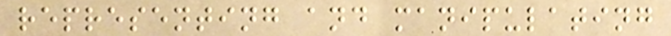representing and manipulating
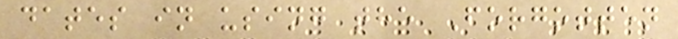dates in using the Forgotten
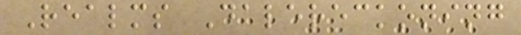Realms Dalereckoning
